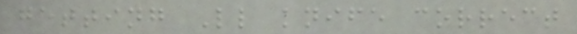getting Ll knife correct
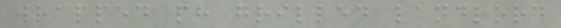wrapped ph grilled landlord
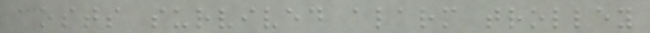costs survived alarm trolley
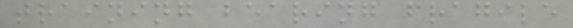training bearing fragile
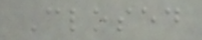Closed
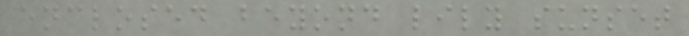enclosed beyond lily sunset
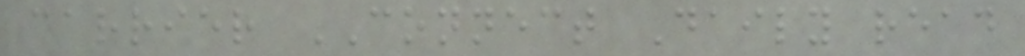carrier CONNECT Daily read
